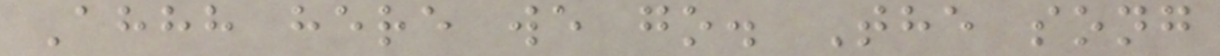Ahhh here we go. The song
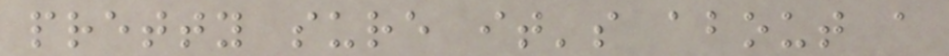pretty sure it's about a
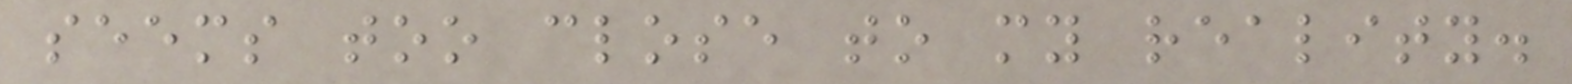seems too close to my reality.
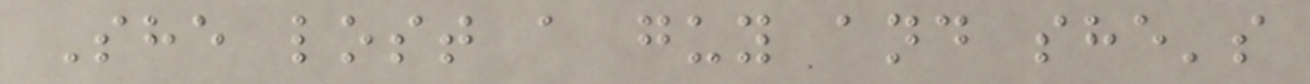She lost a guy and she's
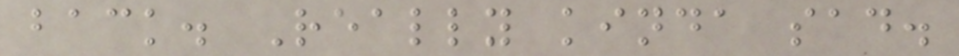back. Really kinda sad.
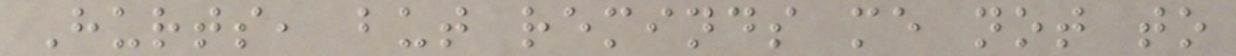Hurts, but reminds me not to
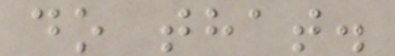do that.
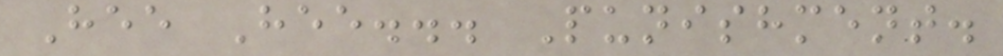Hee Hee... Punishment.
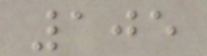105
